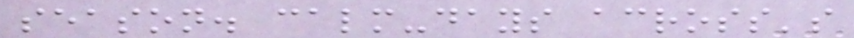season. calm-days across's
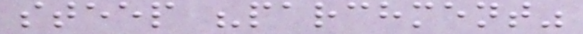steep "parchment"
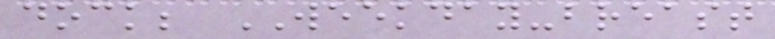dock; WEEKDAY-breast
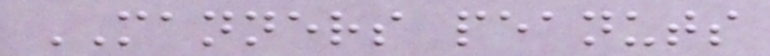MANNERS peanuts
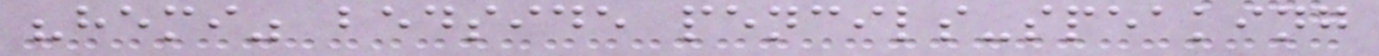"hemi" bedside pencils-speaking
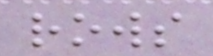rows
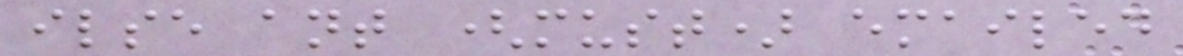ilse ant (must) emailed
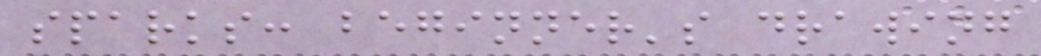sparks: beginner's drawing
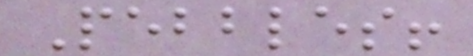Pebbles!
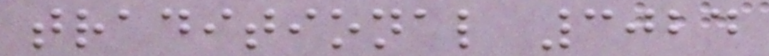traditional 3024
